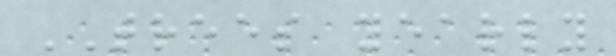TREES yearly
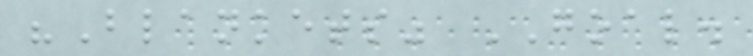"Blankets" GOAL.
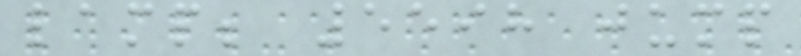lamp; 5598 jump
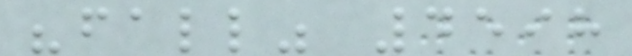"fall" 4598
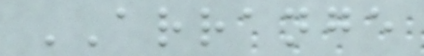ARRANGE
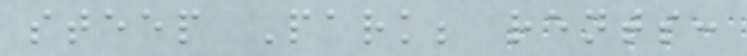steep Park; rents:
